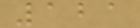121
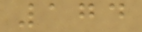174
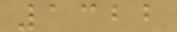1322
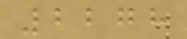2278
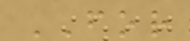FOR
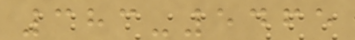383-5465
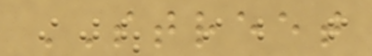STREET
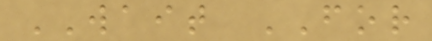WAIT FOR
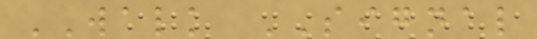WALK SIGNAL
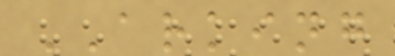ARKING
